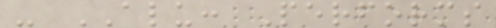- ALU: Performs
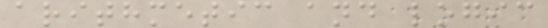arithmetic and logic
